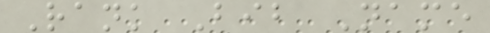Rank Bib Name
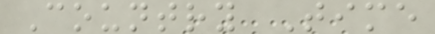Country Time
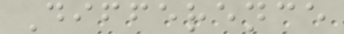Difference
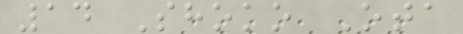14 Shoko Ota
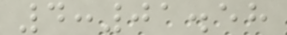4:01.58
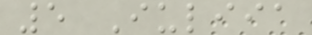5 Iuliia
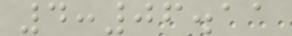4:06.11
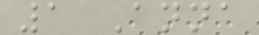1 Anna
